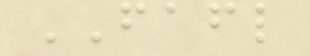FAFL
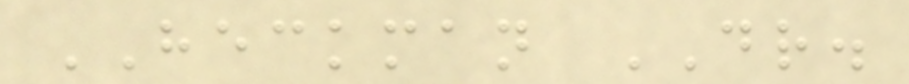HECKMAN DR.
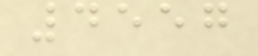4557
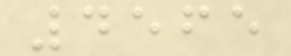4565
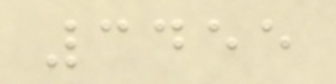3455
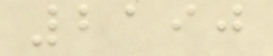2190
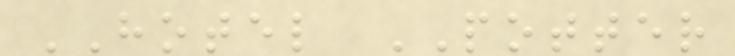HOTEL POTTER
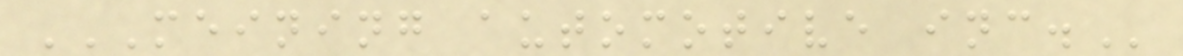MEINING AUTOMOTIVE INC.
